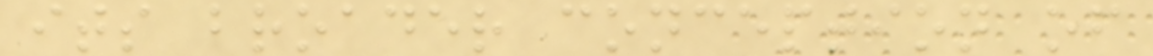its broader conception of
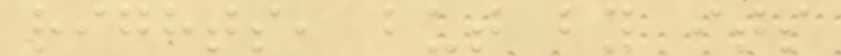rights, but by its
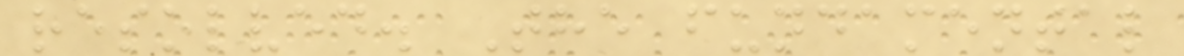resolved. The fundamental
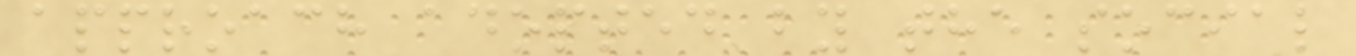approach adopted by the social
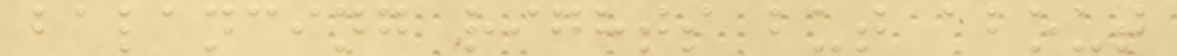balancing rights but about
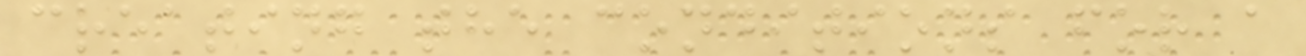creating the conditions for a
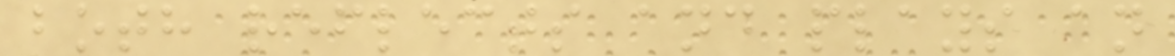both reflects and plays an
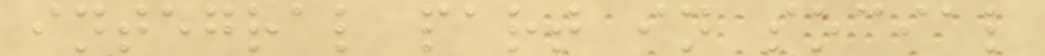integral part in social
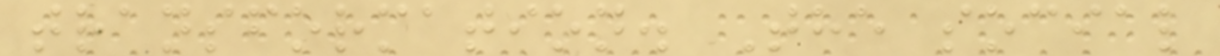transformation. The social
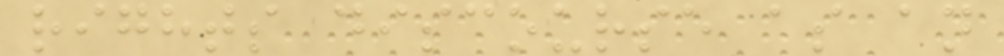rights discourse as an
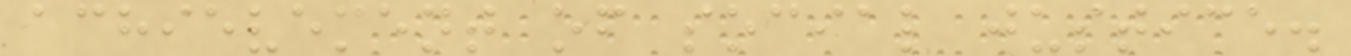achievement of social justice.
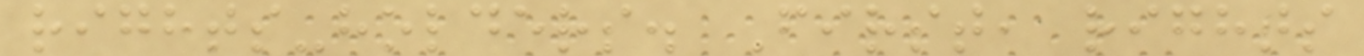rights-holders. First, rights
